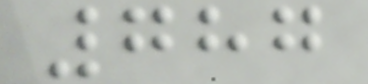787
